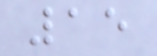15
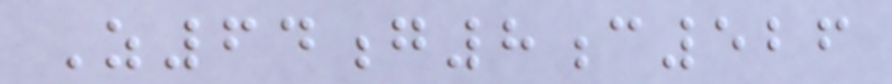Z64g8c526
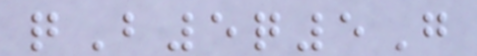qB5q5G
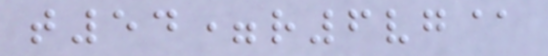t54=r6vg@
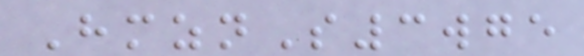HmznS3wge
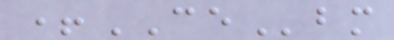+CEbm
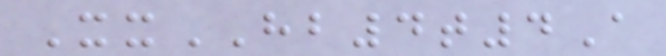XxHB4t4A
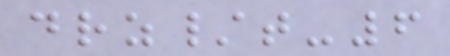drz/t-6
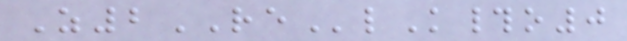Z2RElK#o0
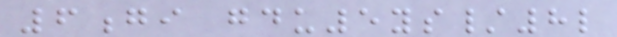6gi gdu5ys/8l
